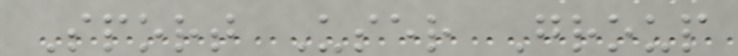Sport User Group
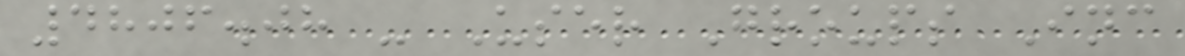4806.08 - User Groups Inc
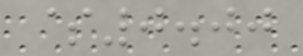$0.00
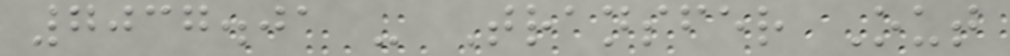7037.01 - Transfer Out
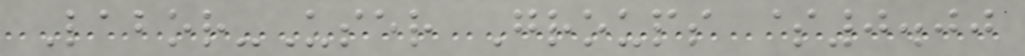Labor-User Groups $0.00
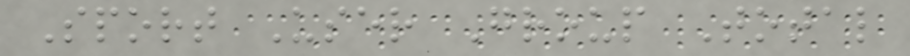Sport User Group Total
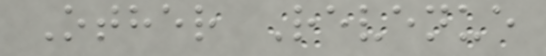Other Revenue
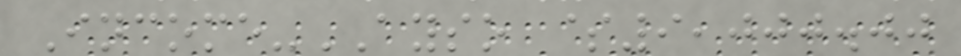Income-AYSO $9,000.00
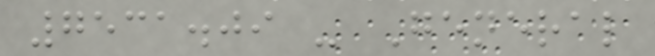7531.09 - General
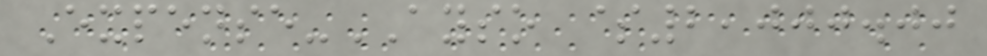Expense-AYSO $2,000.00
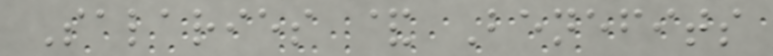Salaries & Benefits
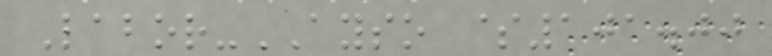Labor-AYSO $101.00
